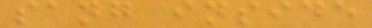sang inside
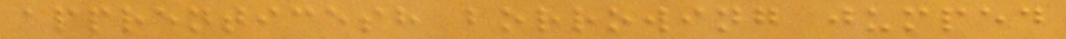apprenticesh borrowing jumped
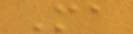Ma
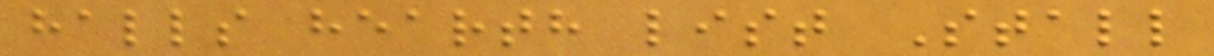halls hearth list Stall
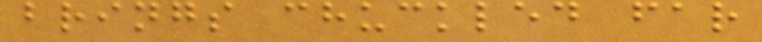brings chuckled far
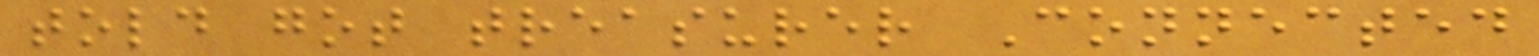told got treasurer Connected
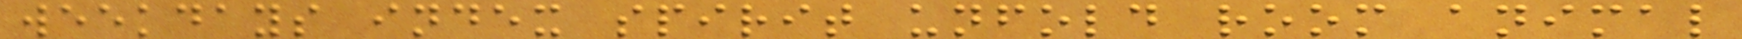weekdays index spirit unfold room animal
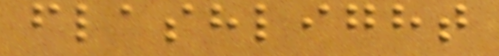flashlight
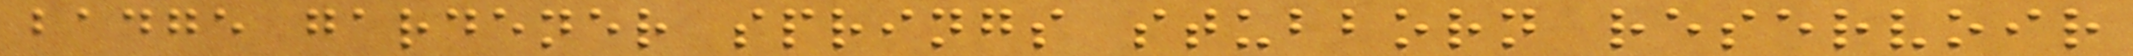badge gardener springs stubborn reservoir
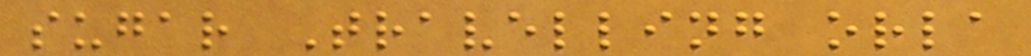sugar Travelling orla
